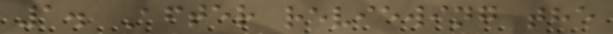1. After reviewing the
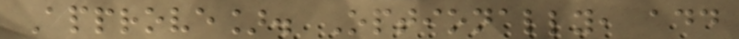Approve]. Optionally, add
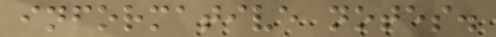informative notes.
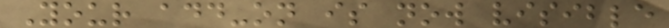Your add-on is now visible
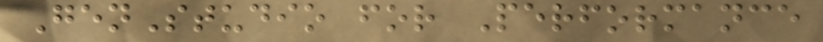GenStudio for Performance
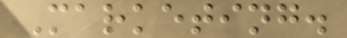Marketing.
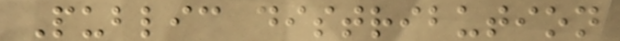Public distribution
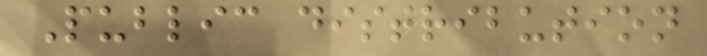Public distribution
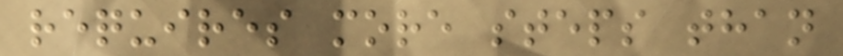requires more steps than
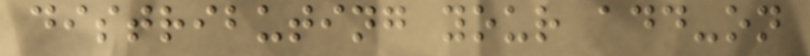distributing your add-on
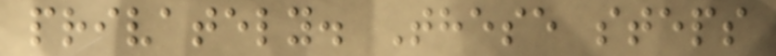privately. These steps
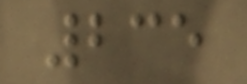235
